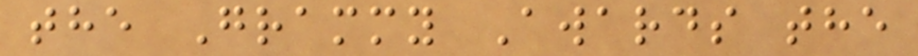the Grammy Awards the
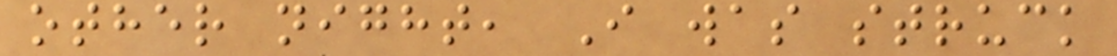other night, I was struck
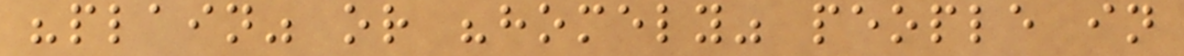"plain" or "homely" people in
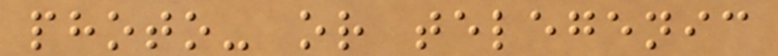photo- or telegenic
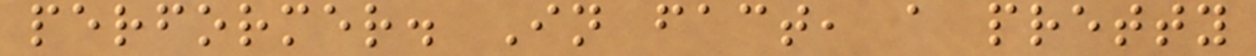performer. In fact, a pretty
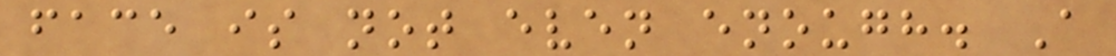face is not even enough. A
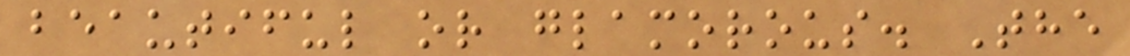beautiful or glamorous. The
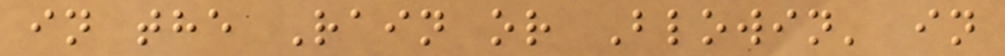in the Rain or Blowin' in
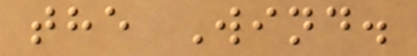the Wind.
